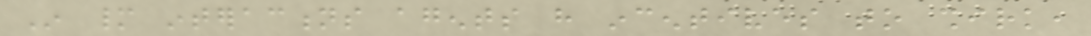In many interactions agents have incentives to shirk,
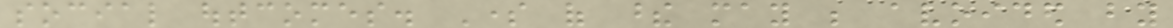social outcomes. Some of these may be avoided by
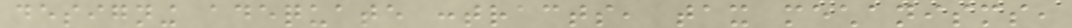designing adequate contracts, tax mechanisms,
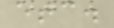etc.
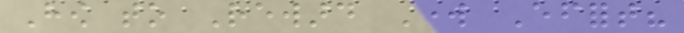How to Reward Work Effort?
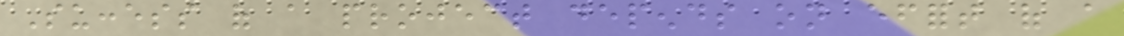Success of a project depends on effort of a
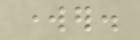worker.
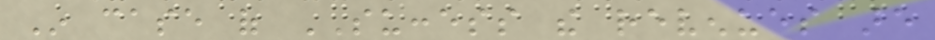In case of SUCCESS the revenues are
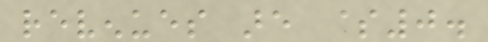revenues are $0.
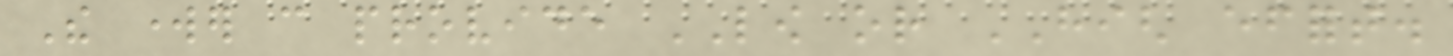The worker can provide LOW or HIGH effort.
